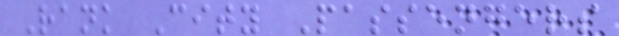Rank City Passengers
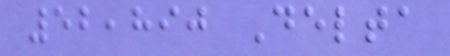52,890 Delta
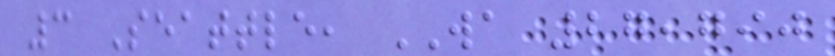3 Seattle, WA 27,790
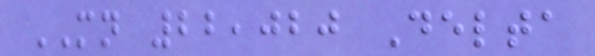MN 22,020 Delta
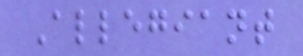Allegiant
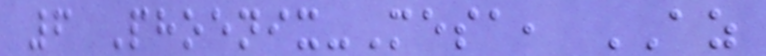6 Phoenix-Mesa, AZ
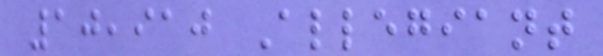10,910 Allegiant
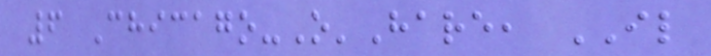6 Chicago-O'Hare, IL
